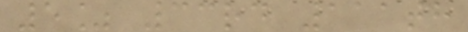5% 33rd 111th
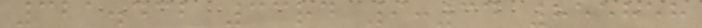321.432 33rd 9:34 855858
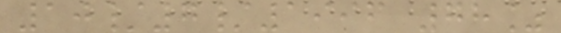10/7/1996 78%
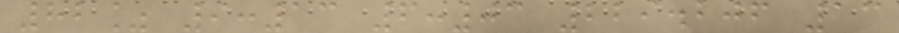82% 9:13 6:03 229.206 13
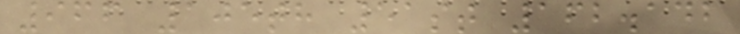966 105th 51st 162.142
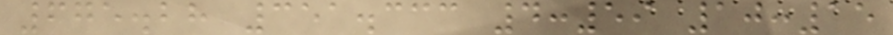675.28 351.333 4:59 10:15
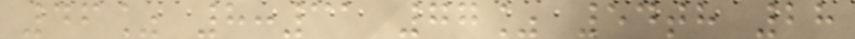46% 8:31 77% 54th 28
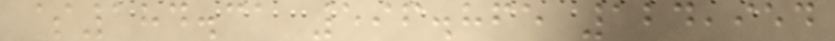$184.31 596.865 124,954
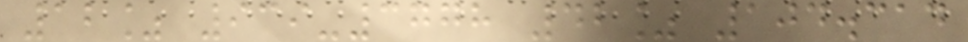12% 939-3778 42% 104.314
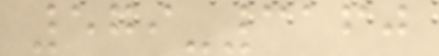579-3160
